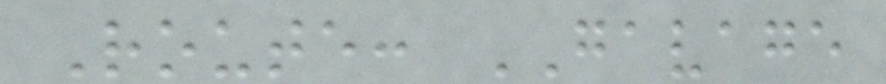Route: GAVAGE
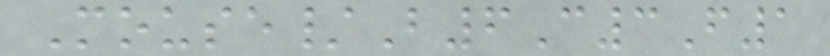Mouse/B6C3F1
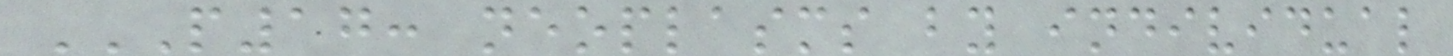P17: NEOPLASMS BY INDIVIDUAL
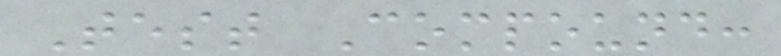Test Compound:
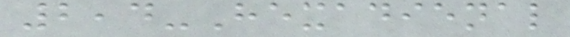2,4-Hexadienal
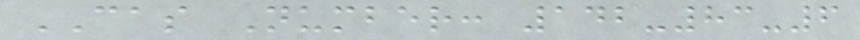CAS Number: 142-83-6
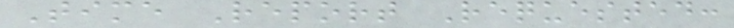Time Report Requested:
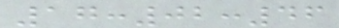17:02:46
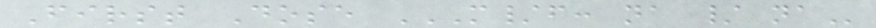First Dose M/F: NA / NA
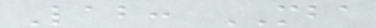Lab: MBA
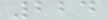224
